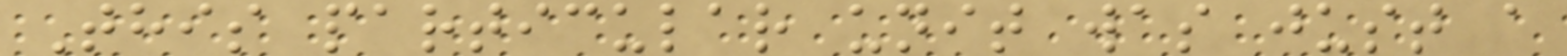This particular unit was just a
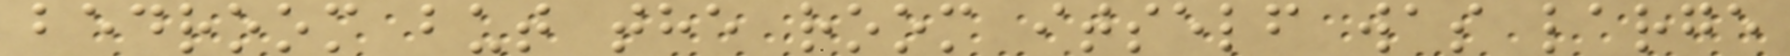bedroom but the room itself was large
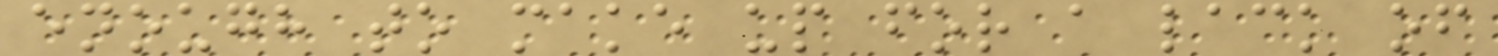enough to make up for a lack of
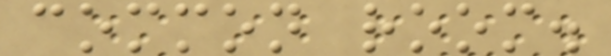common room.
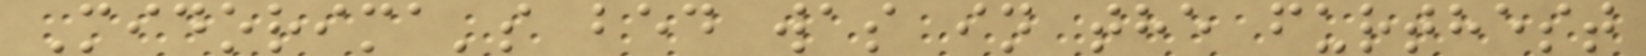Midorima's bed was in the furthest
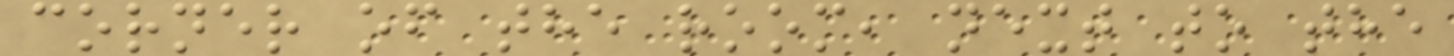corner of the room, next to the
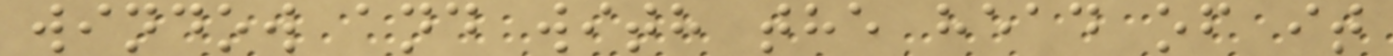window and with the head of it
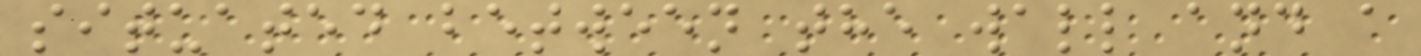situated between the wall and a
